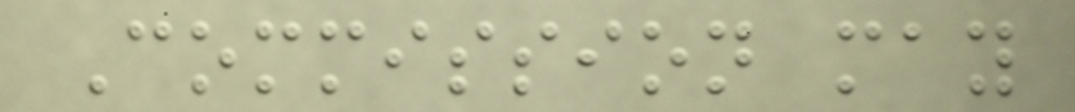Commission may
